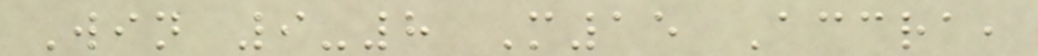Win 9-8 M15 Accra,
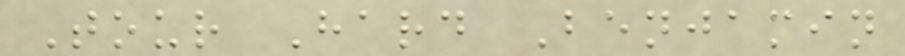Tour Hard Benjamin
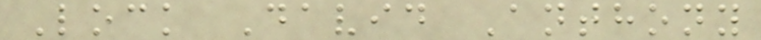Lock David Anthony
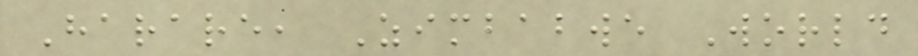Harare, Zimbabwe World
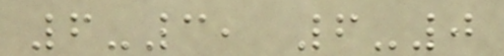6-3, 6-0
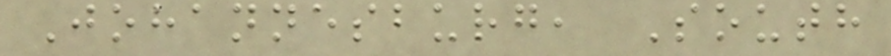Johannesburg, South
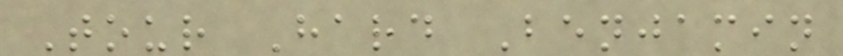Tour Hard Benjamin
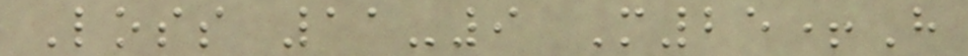Loss 11-9 M25+H
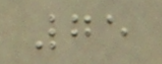75
